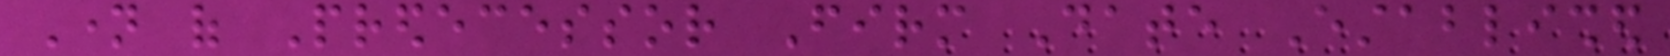Name of Predecessor Firm Date Established
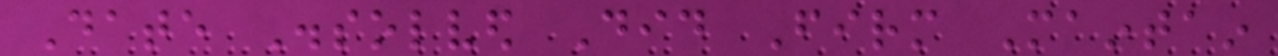Date Dissolved Did Firm Maintain
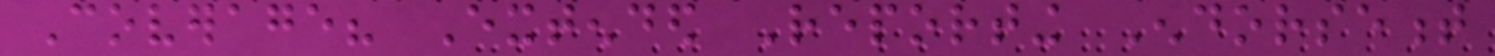Coverage? Extended Reporting Endorsement
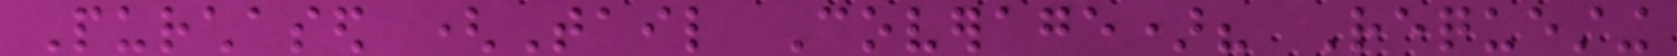Purchased (Tail Coverage)? Requesting
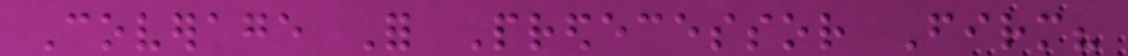Coverage For Predecessor Firm?
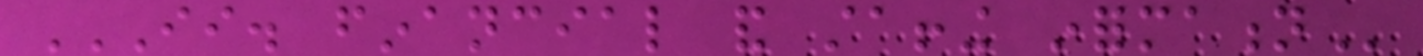II. FINANCIAL AND STAFFING INFORMATION
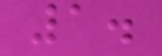1.
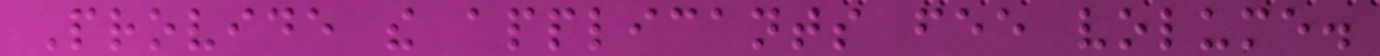Provide the applicants fee volume.
